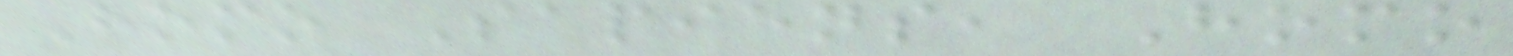Homo Sapiens, Homo
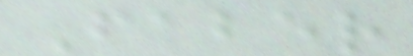Faber
